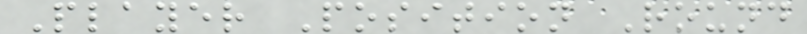Player Position Round
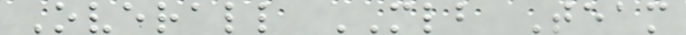Overall MLB Team
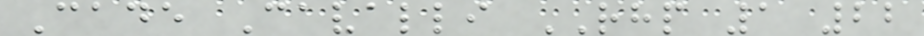Cade Cavalli RHP 1 22
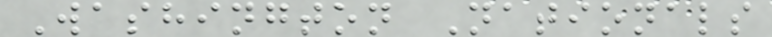Washington Nationals
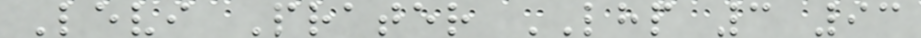Levi Prater LHP 3 93
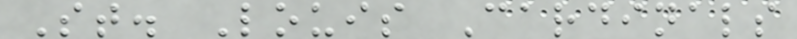St. Louis Cardinals
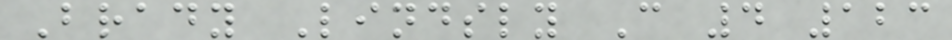Brady Lindsly C 4 123
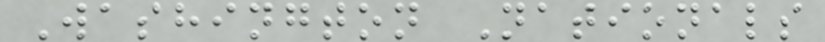Washington Nationals
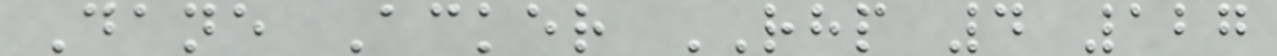Dane Acker RHP 4 127
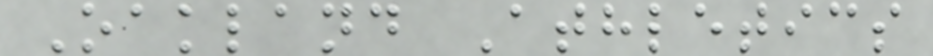Oakland Athletics
